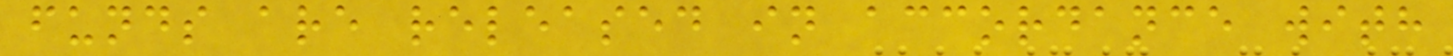funds are released in accordance with
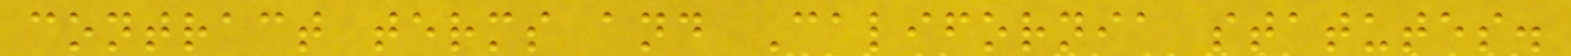contract terms and California statutes.
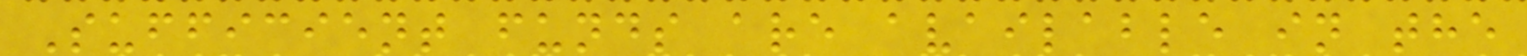Sufficient funds are available in the
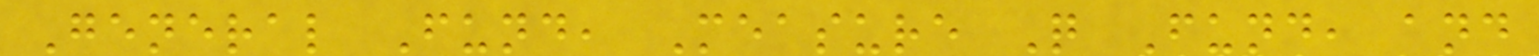General Fund, Measure Q Fund, and
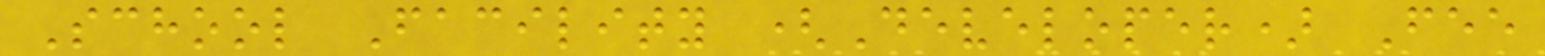School Facility (Developer) Fee
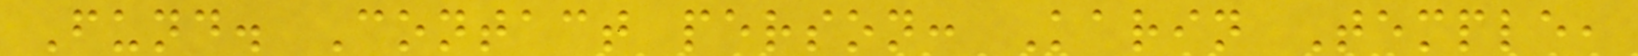Fund. Contact person: Karin Temple,
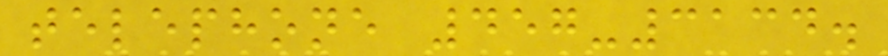telephone 457-3134.
